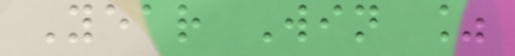Year Win %
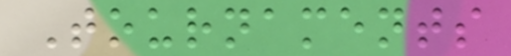Tournaments
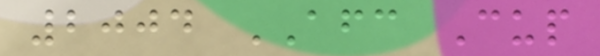2004 AFC Cup
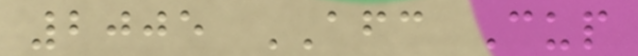2005 AFC Cup
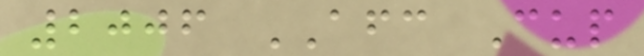2006 AFC Cup
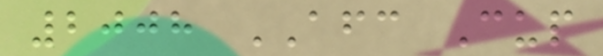2008 AFC Cup
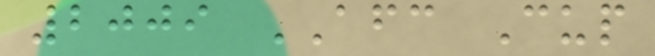2009 AFC Cup
